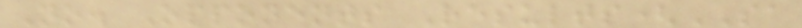No. Opponents Results(SA
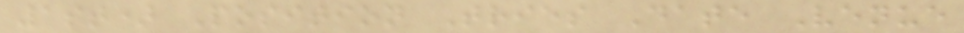1st) Position Tries Date Venue
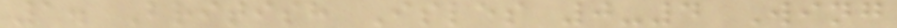1. British Isles 0-4 Wing
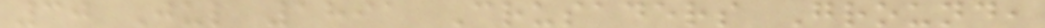30 Jul 1891 Crusaders Ground,
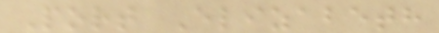Port Elizabeth
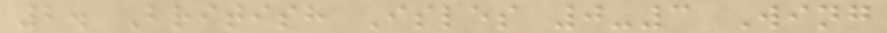2. British Isles 0-3 Wing
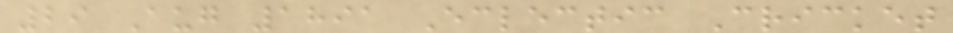29 Aug 1891 Eclectic Cricket
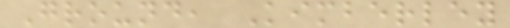Ground, Kimberley
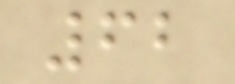62
